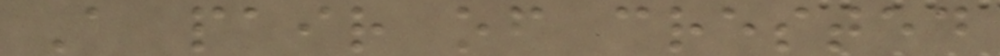A pair of crested
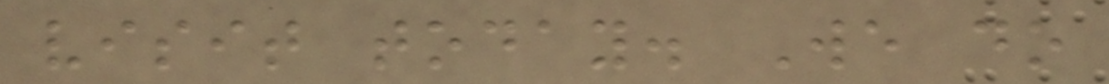visit today. We do
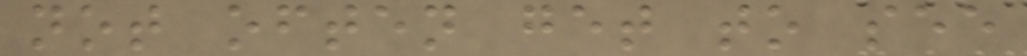not often get to see
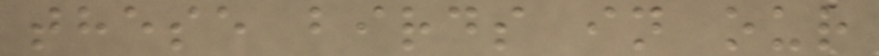these birds in our
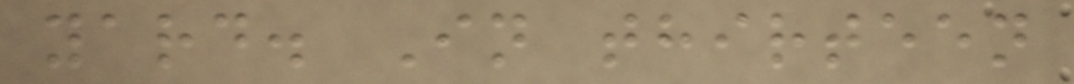yard. In thirteen
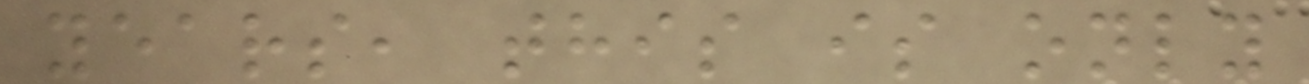years, this is only
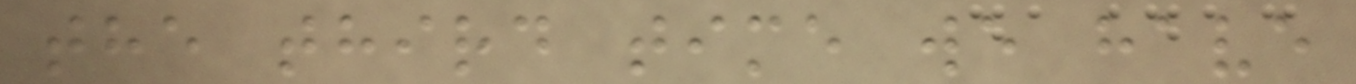the third time we have
